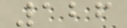126
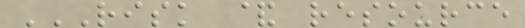RISK & RESOURCE
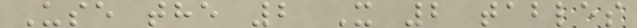Use the 2 X 2 tables
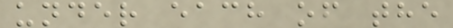under each of the
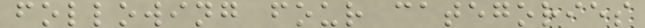following four categories
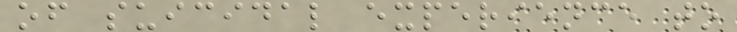of suicidal experience to
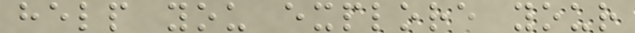help you explore your
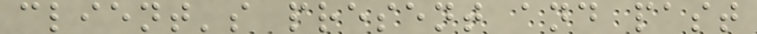client's present and past
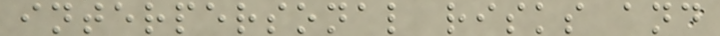interpersonal risks and
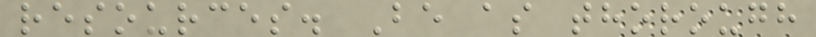resources. Be as thorough
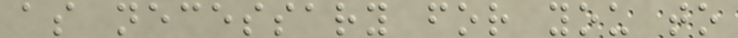as necessary for you to
